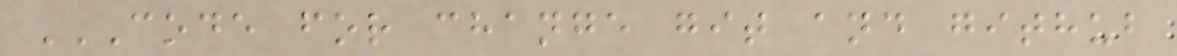CODE FOR CHANGE GIT AND GITHUB
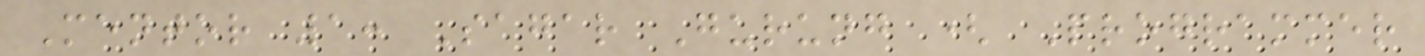Mentor 1: Sagar Gurung ( Programmer
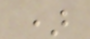)
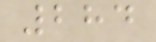284
